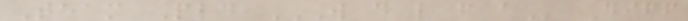Team Pld W D L F A Diff
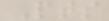Pts
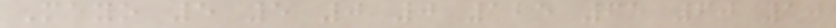Mayo 5 5 0 0 125 65 60 10
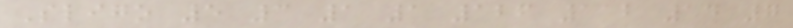Sligo 5 3 1 1 126 112 14 7
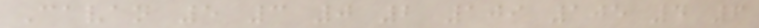Cavan 5 3 0 2 109 105 4 6
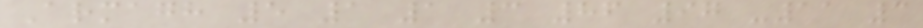Armagh 5 1 1 3 86 97 -11 3
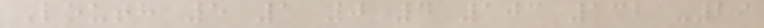Louth 5 1 0 4 103 132 -29
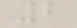2
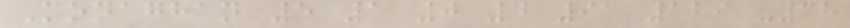Monaghan 5 1 0 4 91 129 -38
